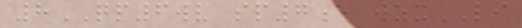8QP6wv sp7e wzxLI
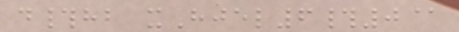d#hb xHjel6#0@
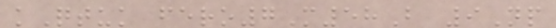kQtuk fero7M58B 9Np
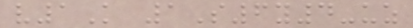v1K 1S6y4-uz
